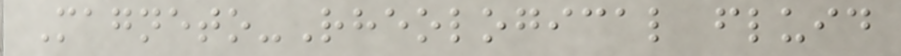Magneto-Rheological fluid
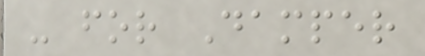- for Damper
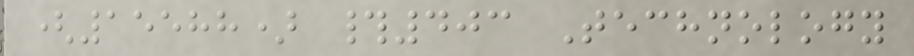(15588) #403 Technology
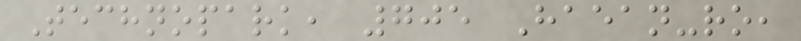Technopark, 705 Haean-ro,
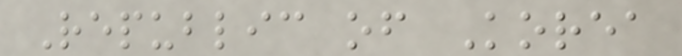Republic of Korea
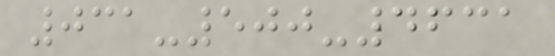031-500-4631
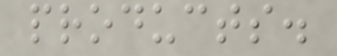products.
